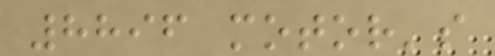8896 motor's
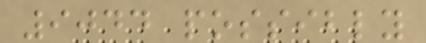9044 possibly
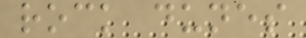rock dunes
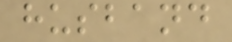husband
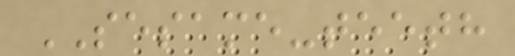SESAME-teeth
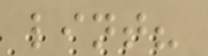lint?
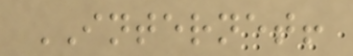INTERNET!
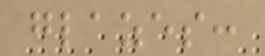glazes:
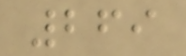269
